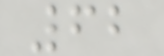62
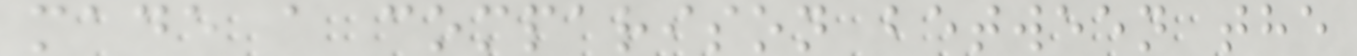made a comparison between the
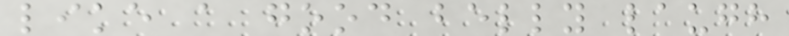like a good belly laugh
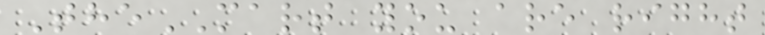TheMART you are right
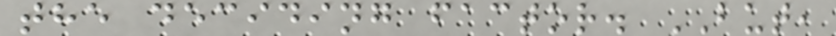the deciding factor. BUT,
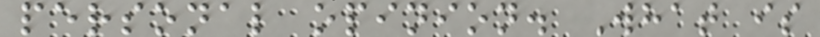personal opinion. What is
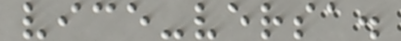vice-versa.
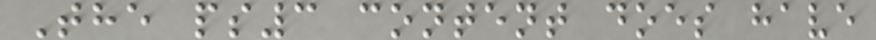The ps3 content does have
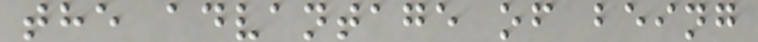the advantage of being
